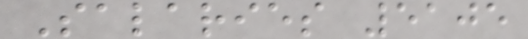Salaries 5105
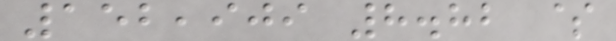152,909 8.82 $
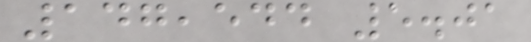147,544 5.01
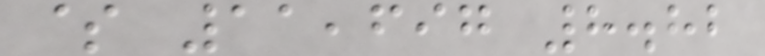$ 11,697 8.82
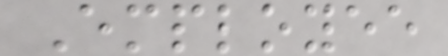Employee
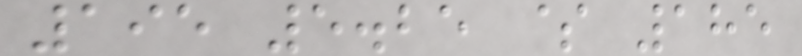195 5.25 $ 185
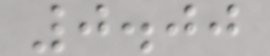0.00
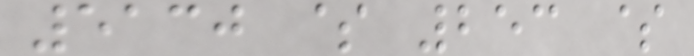5130 $ 253 $
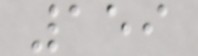159
